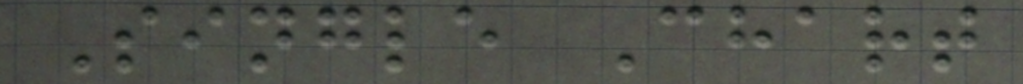Single Chart
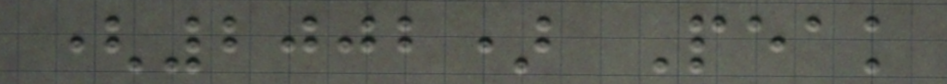(2002) Peak
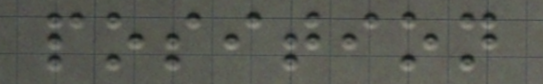position
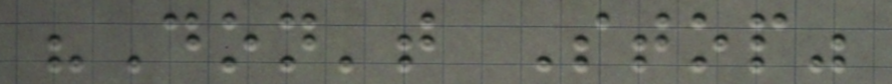"Don't Stop"
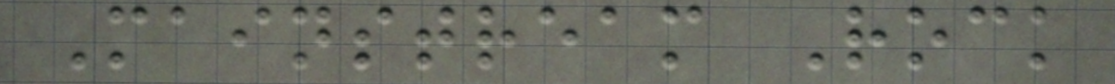Mainstream Rock
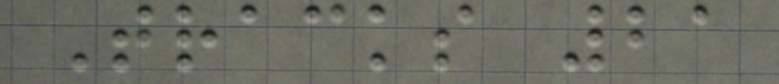Tracks 21
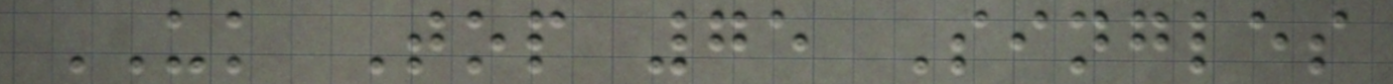UK Top 75 Singles
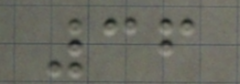36
